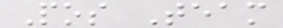Pos Team
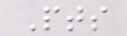Pts
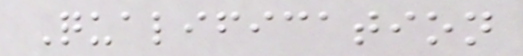Qualification
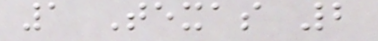1 Texas 2
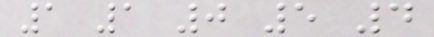1 1 0 5 4
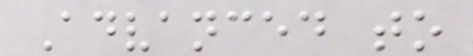Advanced to
